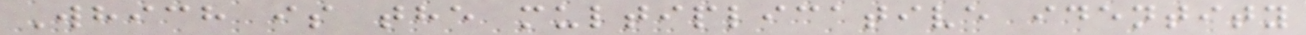Which is the multiplicative identity
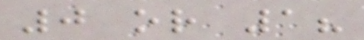0 or 1?
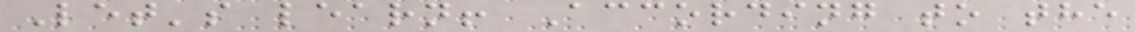Let's learn! According to the
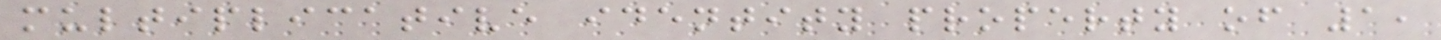multiplicative identity property of 1,
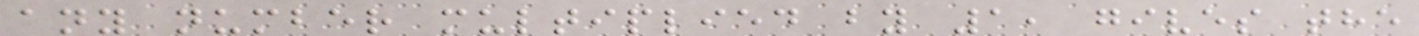any number multiplied by 1, gives the
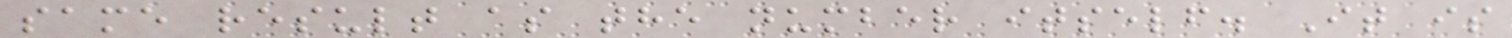same result as the number itself. It is
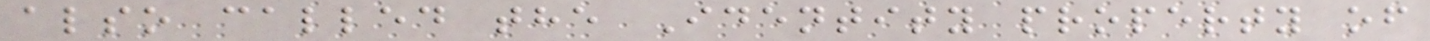also called the Identity property of
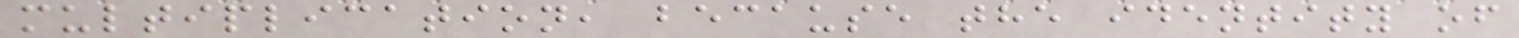multiplication, because the identity of
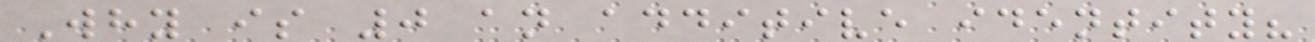Why is 0 an additive identity?
